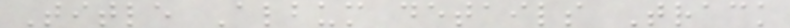Title Album details Track
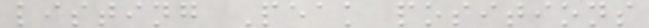listing Peak positions
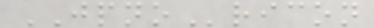JPNOricon
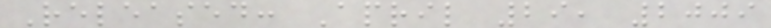Released: April 29, 2009
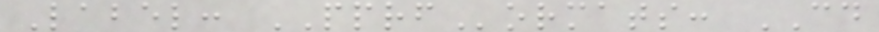Label: PPRFormats: CD
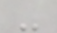-
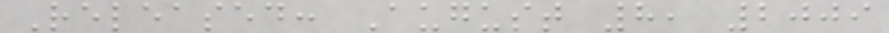Released: August 8, 2009
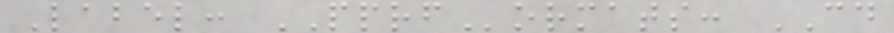Label: PPRFormats: CD
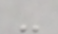-
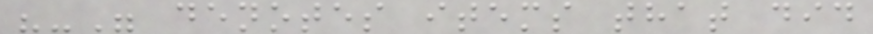"-" denotes items that did
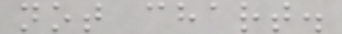not chart.
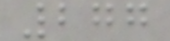277
